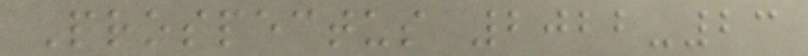Prospectus 2022-23
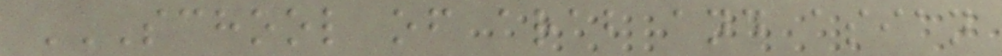SCHOOL OF ARAB AND ASIAN
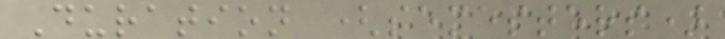Duration (semesters)
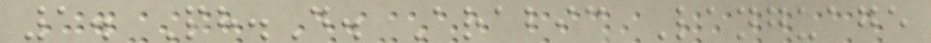1. Ph.D. Arabic Language
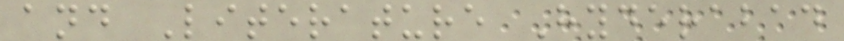and Literature Hyderabad
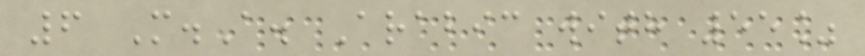6 M.A. Arabic with 55%
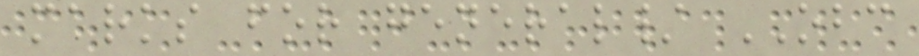marks for general/ OBC
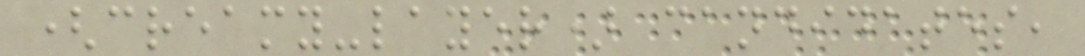(creamy-layer) candidates,
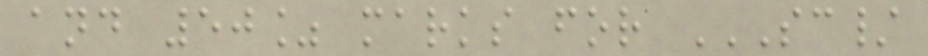and 50% marks for SC/
